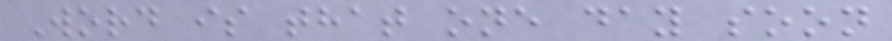Word is that one day soon
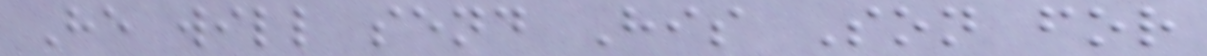He will send His Son for
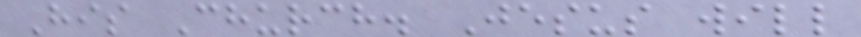His Church. Jesus will
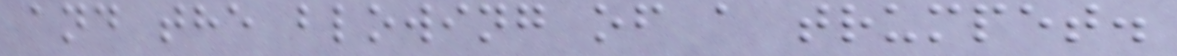and the blowing of a trumpet.
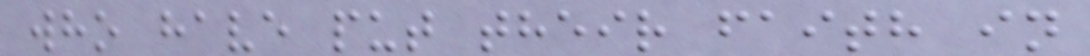who have put their faith in
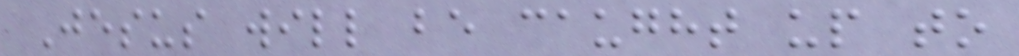Jesus will be caught up to
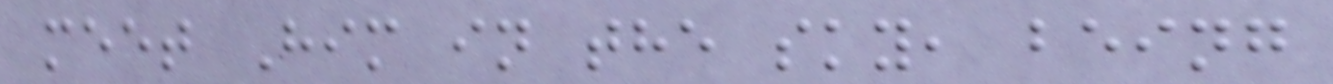meet Him in the sky, being
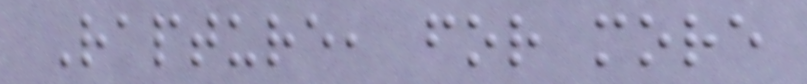Rapture, for more
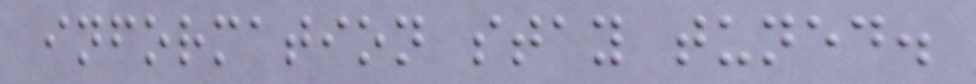information stay tuned.
